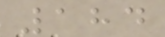184
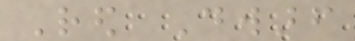Red Dwarf
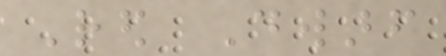Red Dwarf
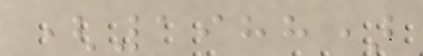(1988)
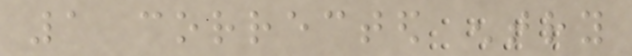1 corrected entry
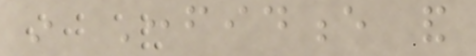in Confidence and
